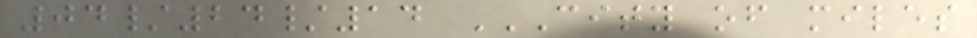04/24/14 CITY OF MILES
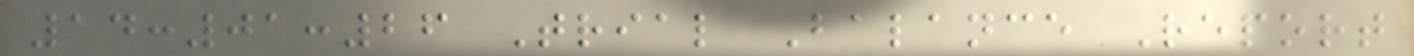14:01:26 Trial Balance Report
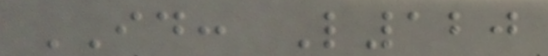ID: L120
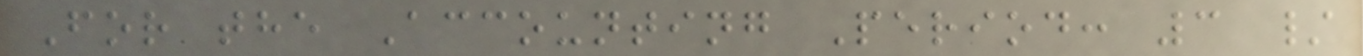For the Accounting Period: 3 /
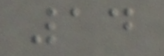14
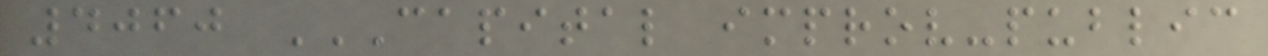4060 CAPITAL IMPROV-PUBLIC
